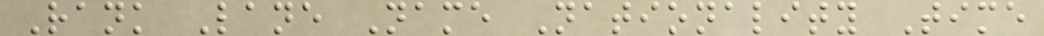Rank Lane Name Nationality Time
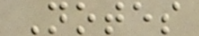Notes
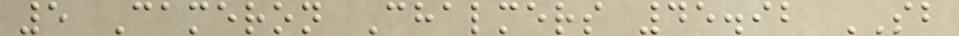5 Cameron Chalmers 45.92 SB
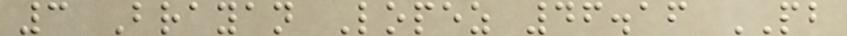3 Brayan Lopez 46.16 PB
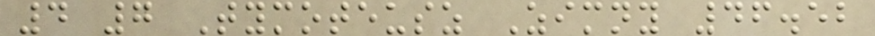4 7 Tymoteusz Zimny 46.52
